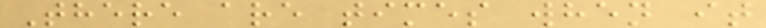There are times when it
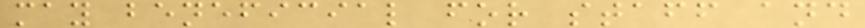may beneficial for staff and
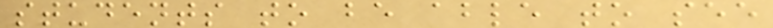students to be able to see
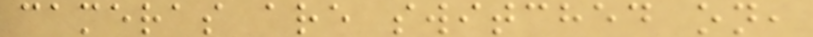cameras are switched on,
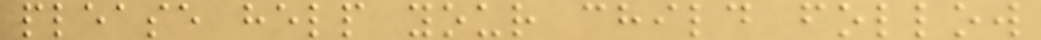please help your child follow
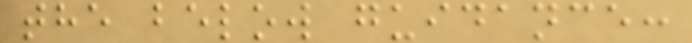the below guidance:
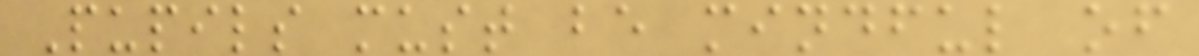Pupils must be mindful of
